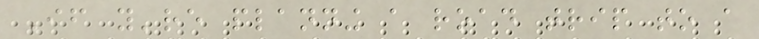If you're planning a road trip to a
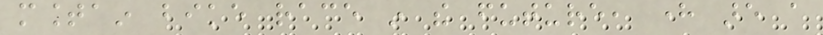mountain bike race in the future, here are a
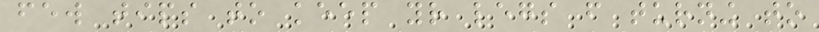few tips to keep your legs from turning to
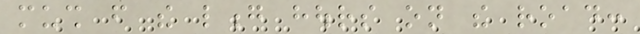mush from the long hours on the road:
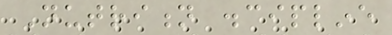Nutrition discipline
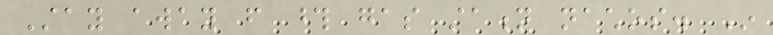Stay away from those gas station nachos. In
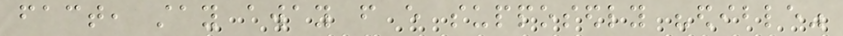fact, stay away from every supposedly "edible"
